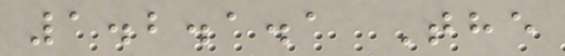1.2.1.1 The
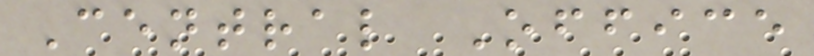Central Office
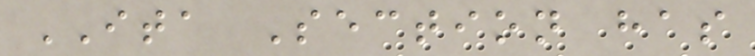ITA Section has
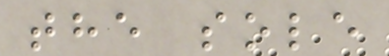the sole
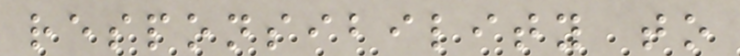responsibility to
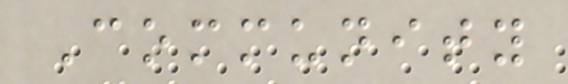Community
